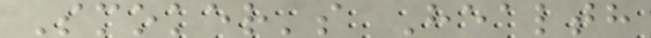Smoker's Health
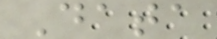Data
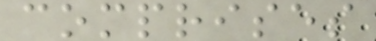comprises
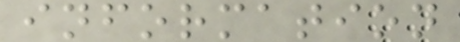information
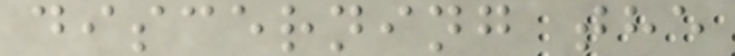discerning the
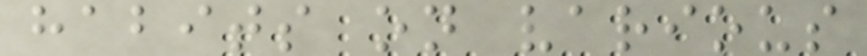habits on various
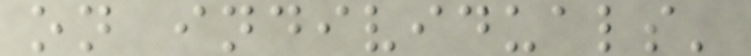on individuals'
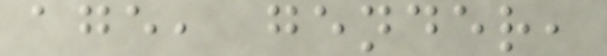age, gender,
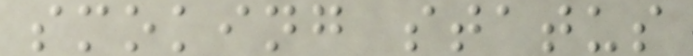smoking status
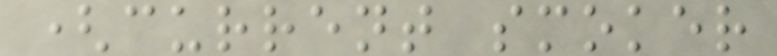(current smoker
